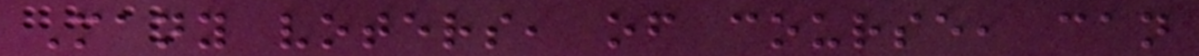Many voters, of course, can
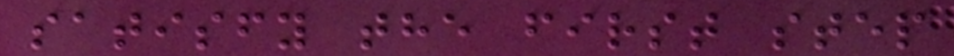satisfy the first step
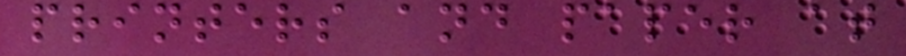printers and paper at
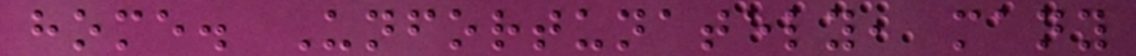home. Unfortunately, many
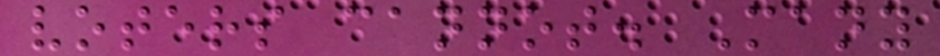voters cannot. Many
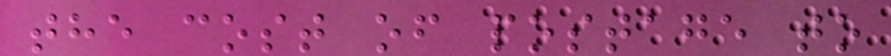the cost of postage to
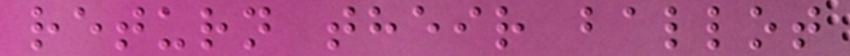return their ballot
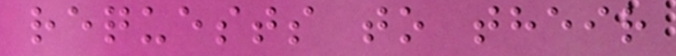requests to their
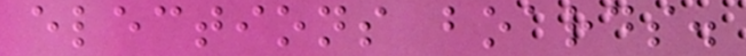elections boards.
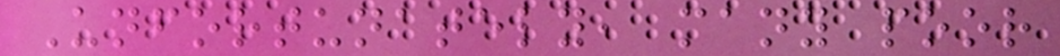Unfortunately, many poor
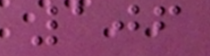106
